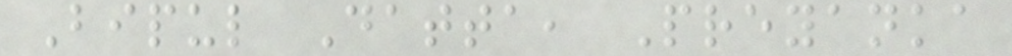Bipul Datta, Preyanka
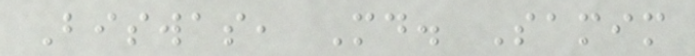Biswas, Md. Samim
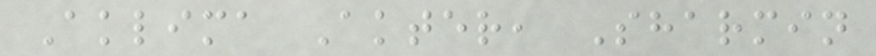Aklima Akter, Sharmin
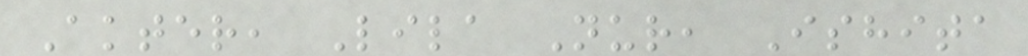Akter, Lila Nur, Ishita
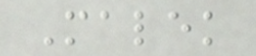Malek
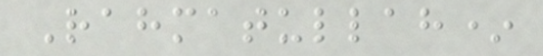Rahmatullah*
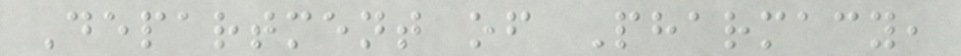Department of Pharmacy,
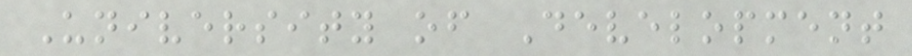University of Development
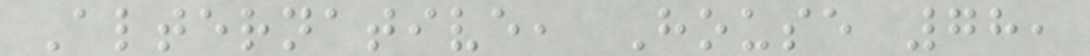Alternative, House 78,
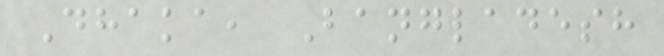Dhaka, Bangladesh
